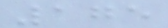175
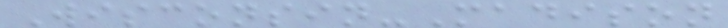Wisconsin-Madison
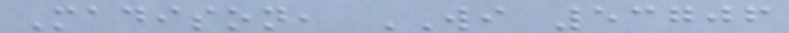Madison, WI 53706
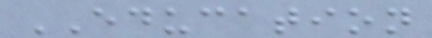EDUCATION
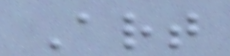Art
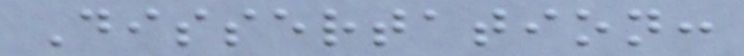Dissertation:
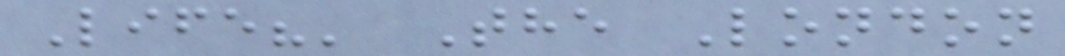Life?' The London
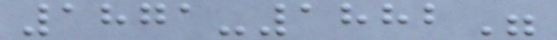1871-1882"
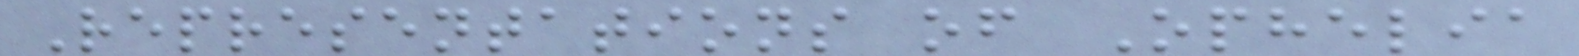Representations of Ophelia
